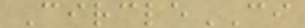CircleCI
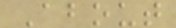About
